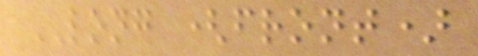LONG (front)
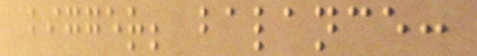bigger; balance:
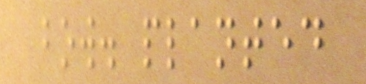bow. planted
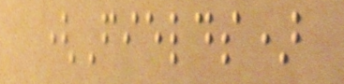(Fields)
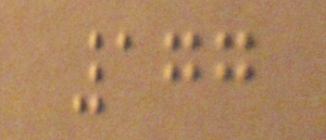177
